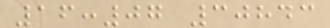16:07 30843
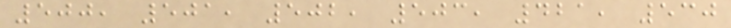500, 501, 502, 503, 421, 530
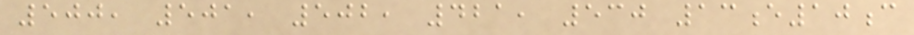500, 501, 502, 421, 530 13e10c
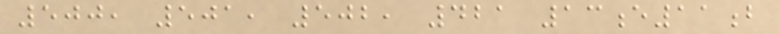500, 501, 502, 421 13e11b
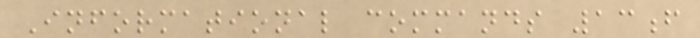Informational commands 13f
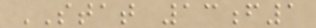STAT 13f1
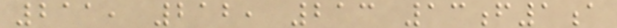211, 212, 213 13f1a
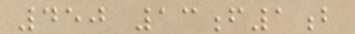450 13f1b
